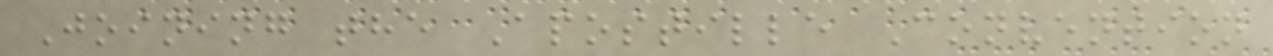Joining the Apostille Convention
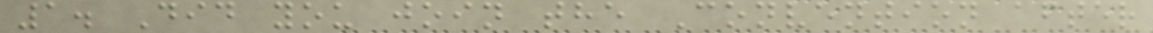1. Did you join the Convention after
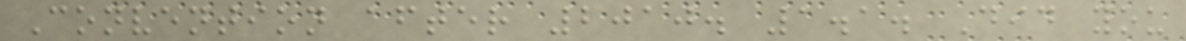Convention after 2010. 1.1. Did you
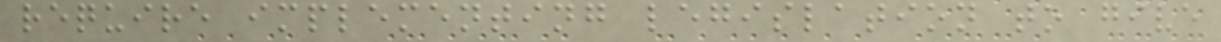require implementing legislation to give
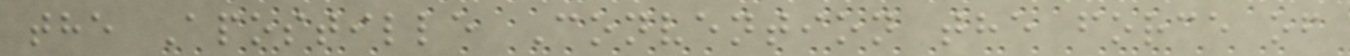the Apostille Convention the force of
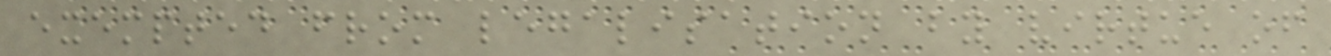exempted from legalisation by virtue of
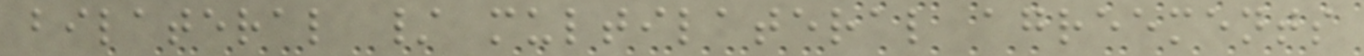bilateral / multilateral agreements
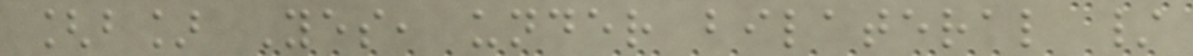[b] Yes, under bilateral /
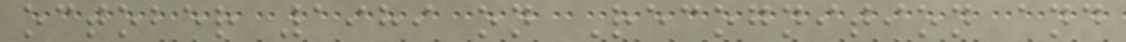october 1989 on Recognition and
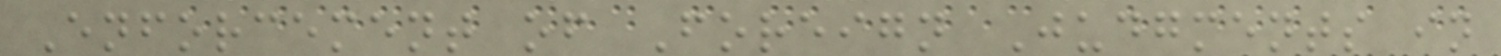Enforcement of Foreign Judgments in
